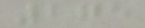275
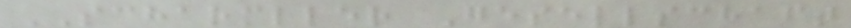SCHARMLLER Gesellschaft
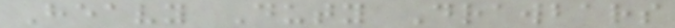Heavy Duty Drawbars
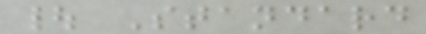| Standard
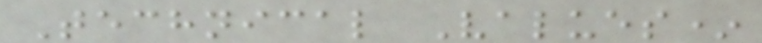Technical Values*
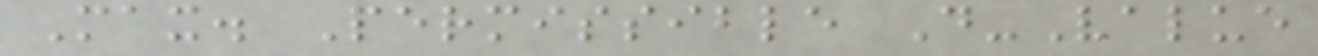Max. Permissible D-Value
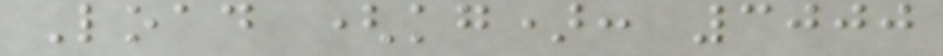Load (kg): 3000
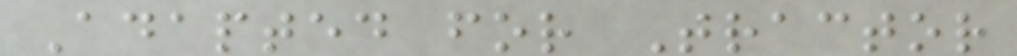Adapted for Tractor
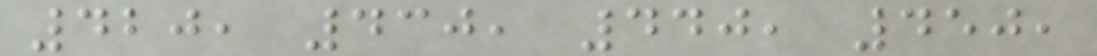420, 430, 440, 450,
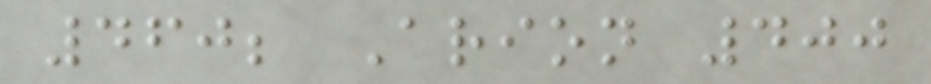460; Arion 400
